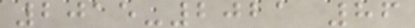2015-2021 86
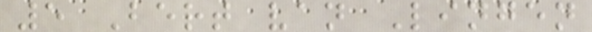5 Bert van Lingen
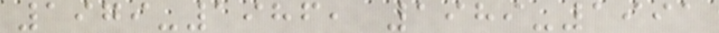1979-1986, 1989-1991
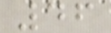46
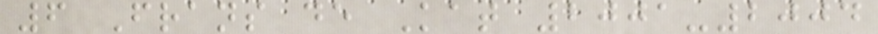6 Frans de Kat 2001-2004
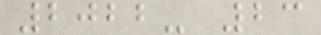2022- 23
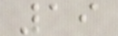19
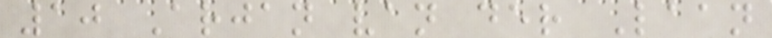10 Arjan van der Laan
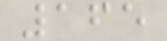165
